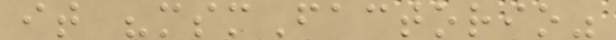it "msmFactorio"
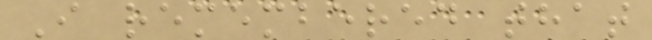I remembered that
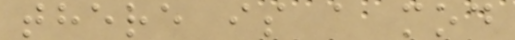there is a mod
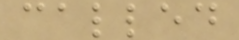called
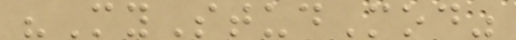"MyStudMod"
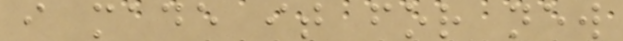i made it for new
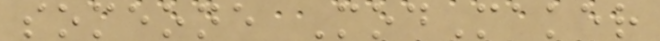someone ModMaker
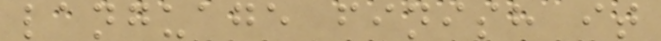language finish it
